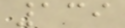139
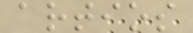artios
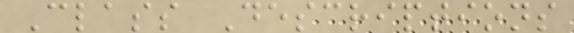Class Descriptions
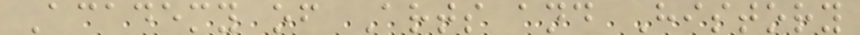Academy of Arts and History
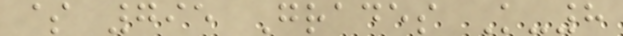$ 795 Grades K-8
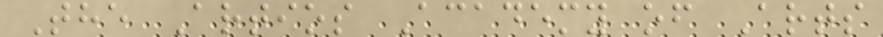The Artios Academy of Arts
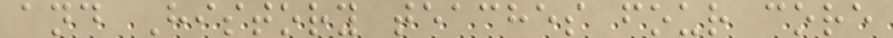and History teaches four core
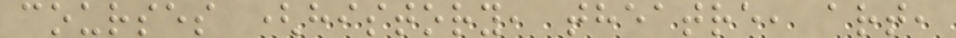courses (history, theatre, art,
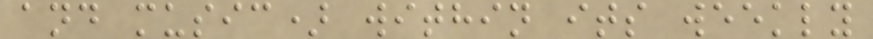and music) within its weekly
